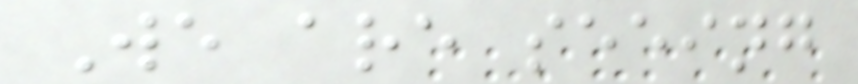We are seeing
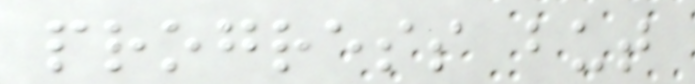progress but
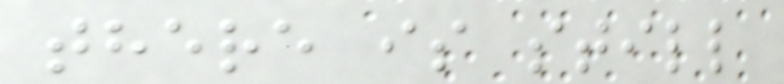there is still
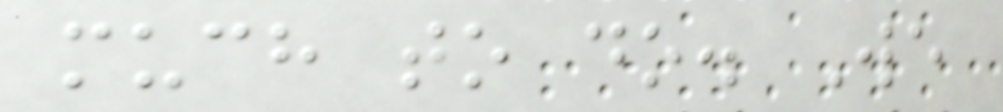much to do. We
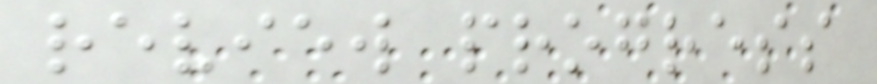review progress
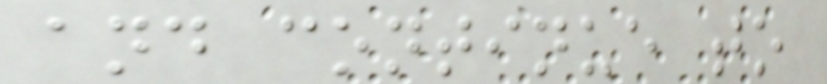and continue to
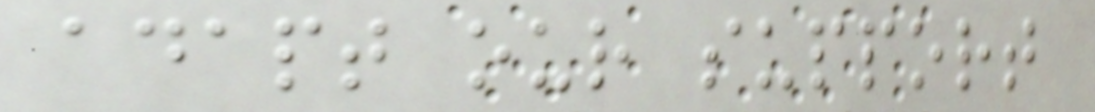adapt our support
